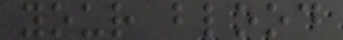your blood
